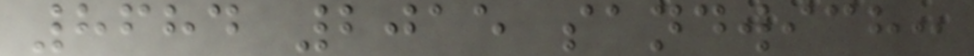8684 2015 sandwich:
